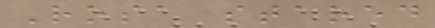Rosa stared
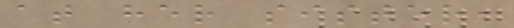at her sister,
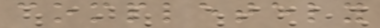completely
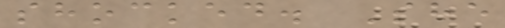shocked. She
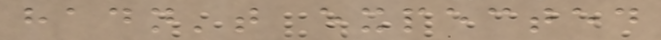hadn't expected
